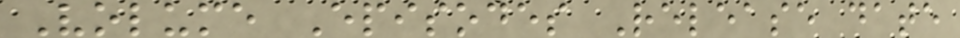Volume Episodes Release date
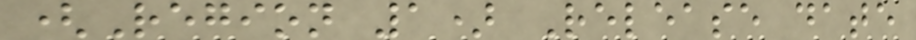(Region 1) Release date
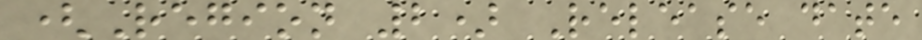(Region 2) Release date
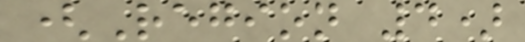(Region 4)
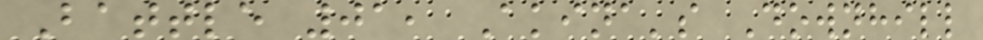Battle 01, Akina's Downhill
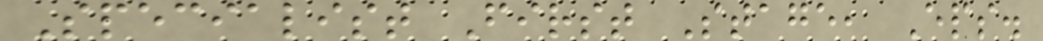Specialist First Stage, Eps.
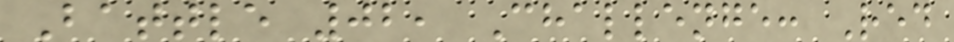Battle 02, Challenge: Red
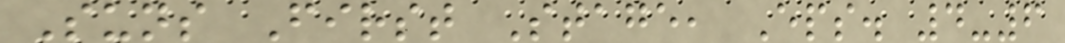Suns First Stage, Eps. 4-6
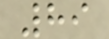89
